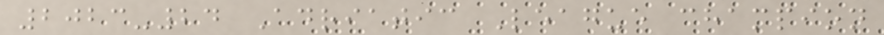2023-24 Adriatic League champion
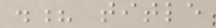.? title
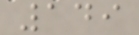149
